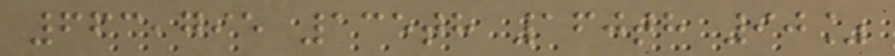663,795 135th 160th 90%
